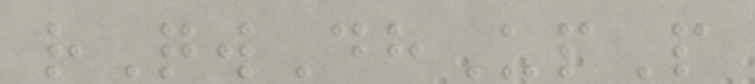rQwDhUpP
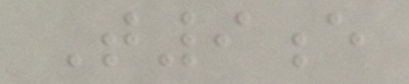T9e
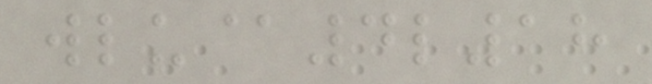wlu@4l18
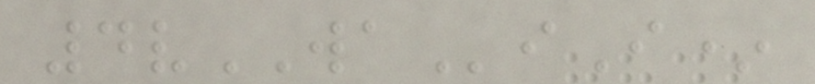4vWAiI*
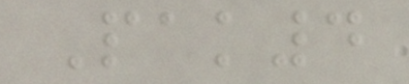Pak4
